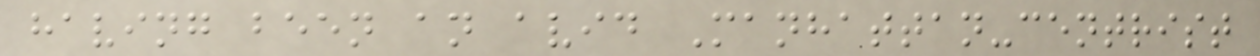having been an avid Manhattan-centrist
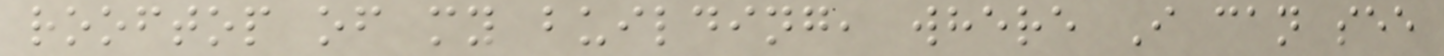rooftop of my building, where I can see
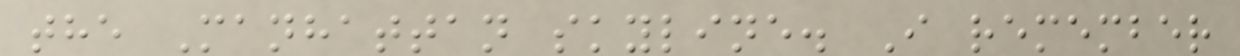the Manhattan skyline. I remember
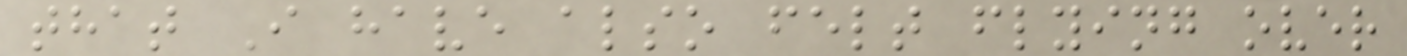that I have also felt flying over
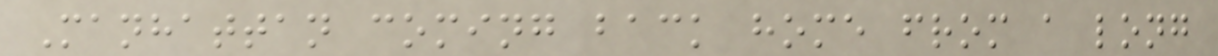Manhattan coming back home from a long
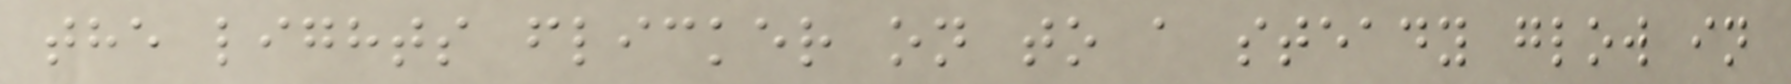the lights flicker on to a steady glow in
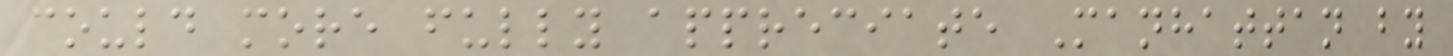could more fully appreciate Manhattan by
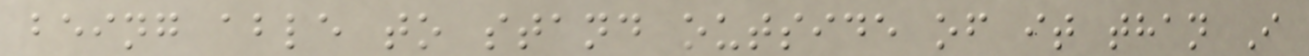being able to stand outside of it than I
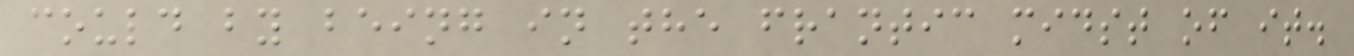could by being in the frantic midst of it.
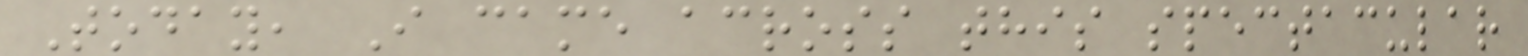Today, I came across this spectacular
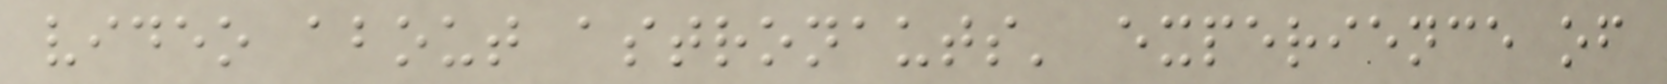video about astronauts' experience of
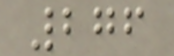276
